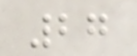27
